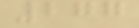277
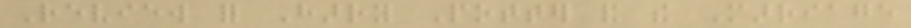Review for Harry Potter and the Marriage
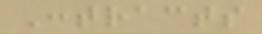Contracts
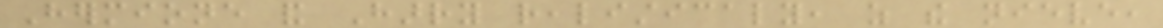Hermione and Harry realisticaly, as the nieve,
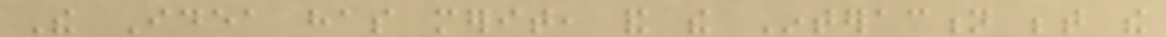The Idea has merit, and the Interaction between the
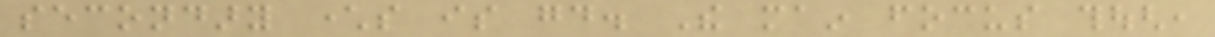secondary characters is good. The main focus though,
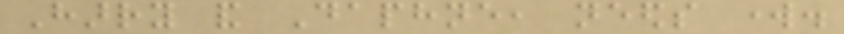Harry and Daphne, needs work.
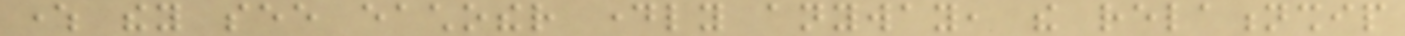where they see eachother dayly anyway, the relationship
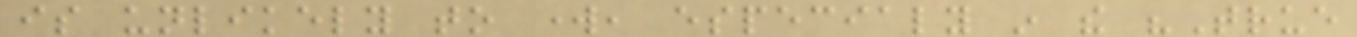is unlikely to work, especialy in the "True
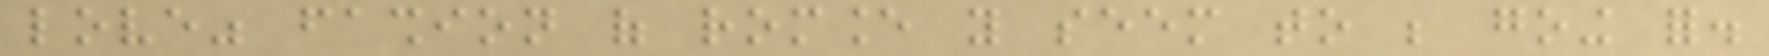love" fashion of romance you seem to be going for.
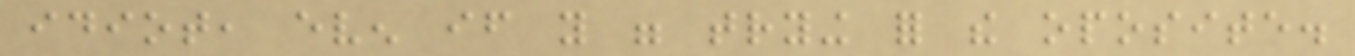idiot, even if you were trying for the oposite.
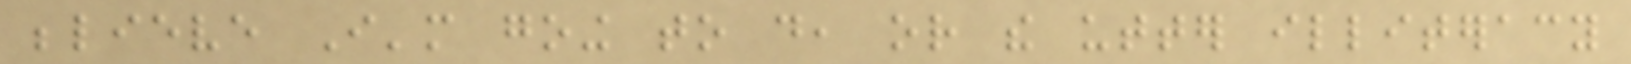believe I'm going to do, or the utter illiteracy
